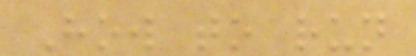How to run
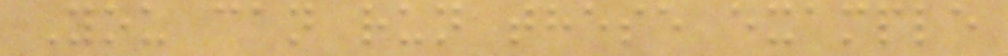You can run these example
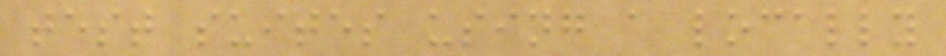test suites using a locally
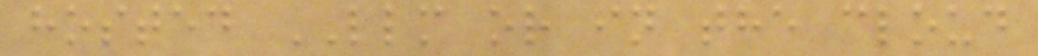hosted LLM or in the cloud
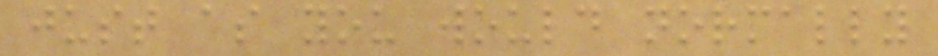just as you would normally
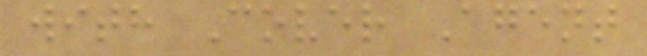with Cover Agent
